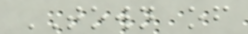TOWN of
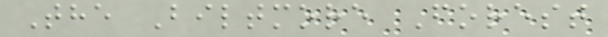The Biltmore Forest
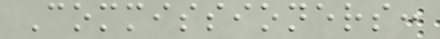Commissioners:
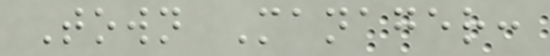Town Manager:
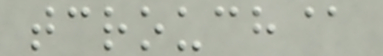tcrouch@
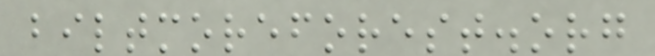biltmoreforest.org
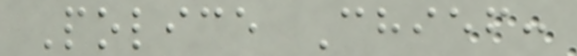Police Chief:
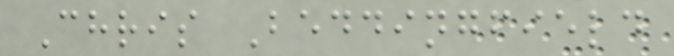Chris Beddingfield
